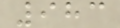983
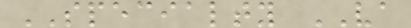SPECIALTY VA
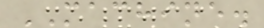MACHINE.
